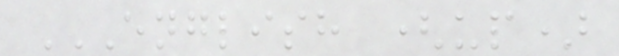ENGLISH (UP)
